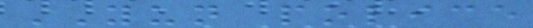YUN police
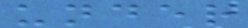under
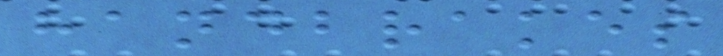handbrakes
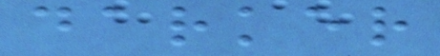darker
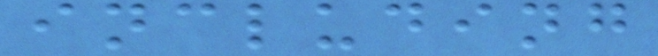including
